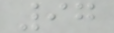97
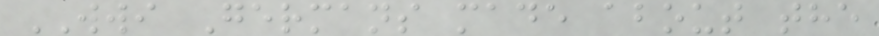WWI Germans made about the
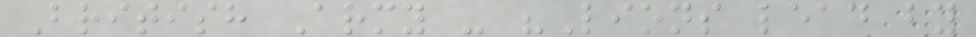British Army - "Lions lead by
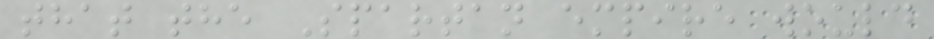that the Spartan empire would
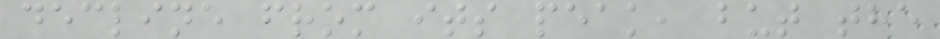decline from its peak, but the
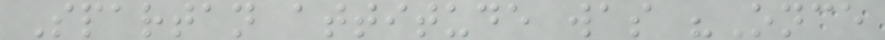Spartan attitude was "Once
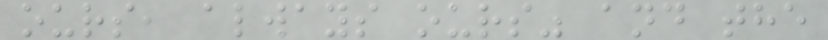ours, always ours" and the
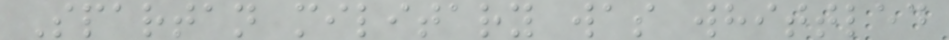Spartan military was whittled
